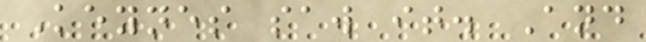Keynes saw it. And
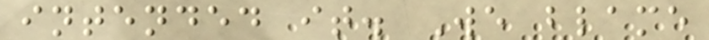intended it. We blame
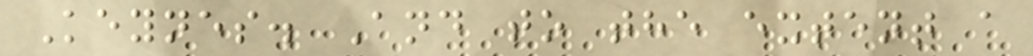Keynes. And to the extent a
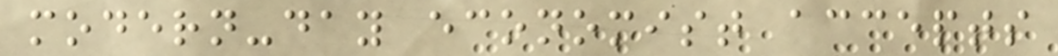modern-day economist accepts
